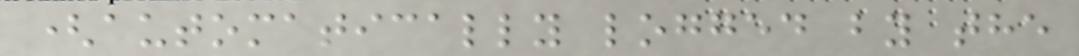(automatically logged by the
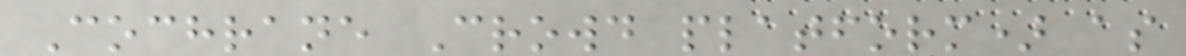Cochrane Crowd platform) as
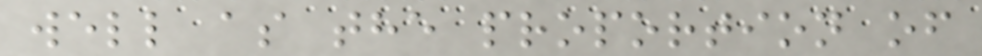well as the proportion of
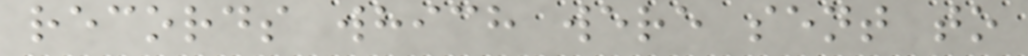records which were sent to
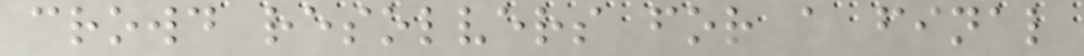crowd resolvers for a final
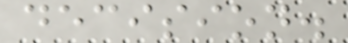decision.
